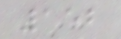152
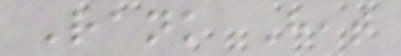Rank Heat
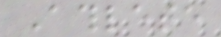Athlete
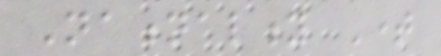Nationality Time
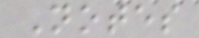Notes
